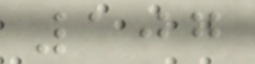107
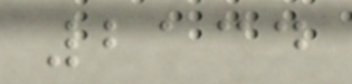2134
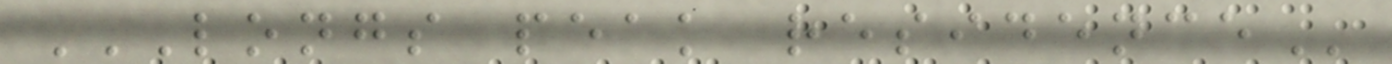LONGS PEAK RESIDENCE
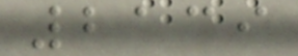2139
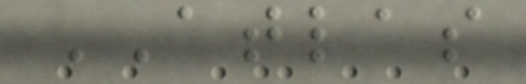ATLAS
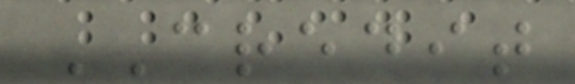CREDIT
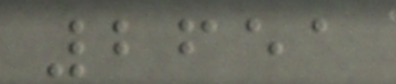2651
